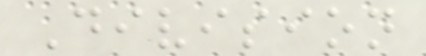Division
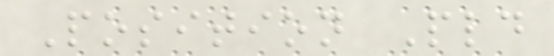Position Pld
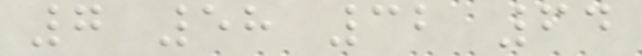7 58 32 64
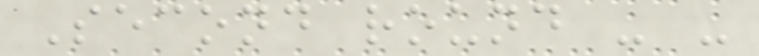Second round - -
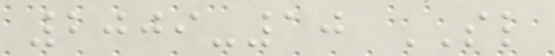2009-10 SL
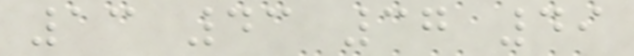13 43 37 49
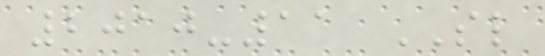2010-11 SL
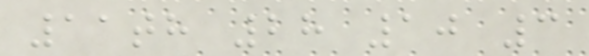11th 28 10 3
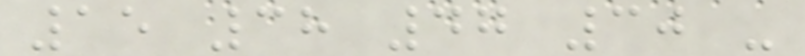15 38 47 30 -
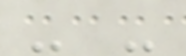- -
